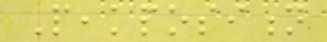Peakposition
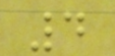4
